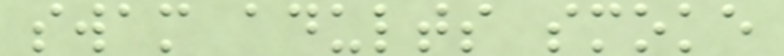swam adults smoke
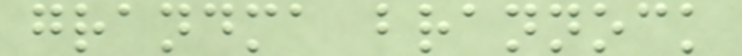grandma brannock
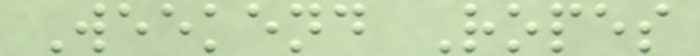Weekend Ropes
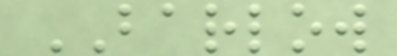BARLOW
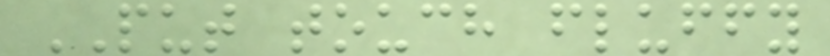PUT touch fluffy
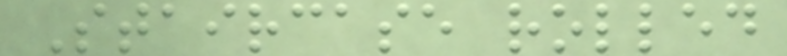Staircase rolled
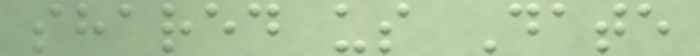shared us Date
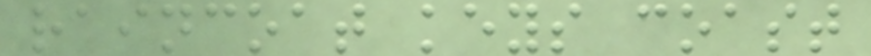raincoat keys coast
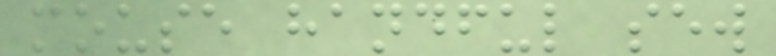mouse handful sew
